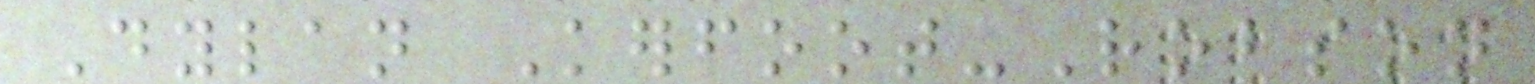Dylan Kerfoot-Robson
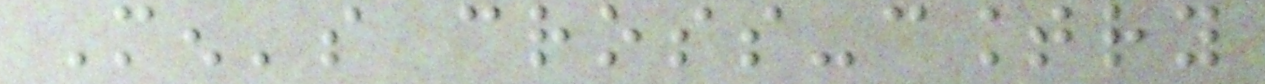Men's cross-country
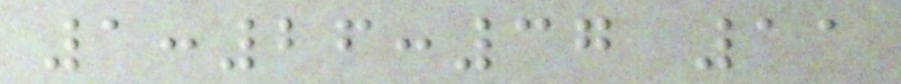1:26:37 11
